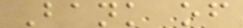Bank of
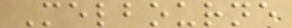Melbourne
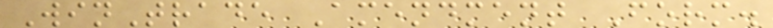WinTrade Amendment Form.
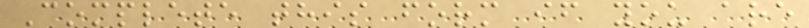Complete this form if you are
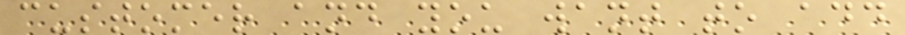customer and you want to add
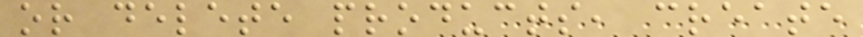or delete products, create
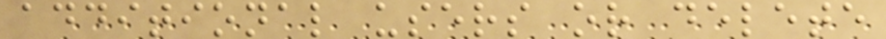additional users or delete
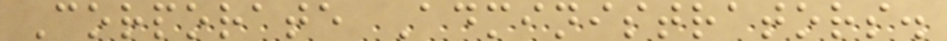Corporate Administrators.
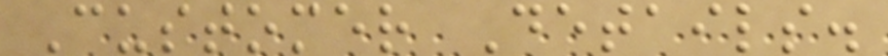Customer Details.
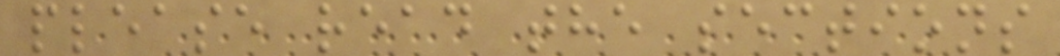please read the sections
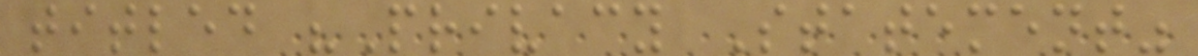titled "Privacy Statement"
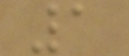1
